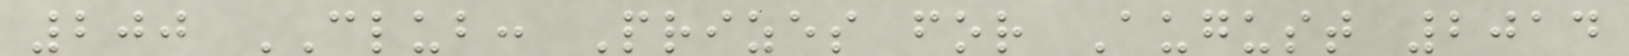200 CLUB: Prizes for August 2014
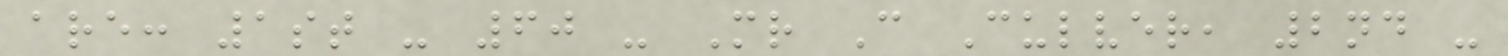are: 1st - 60 - Mr C Culver, 2nd -
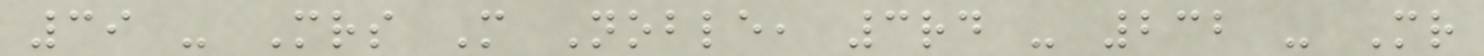39 - Mrs M Noble, 3rd - 232 - Mr
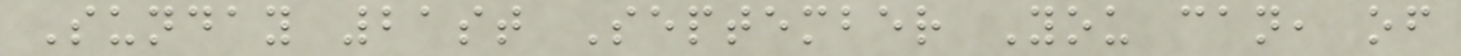Sunday 21st September You can, of
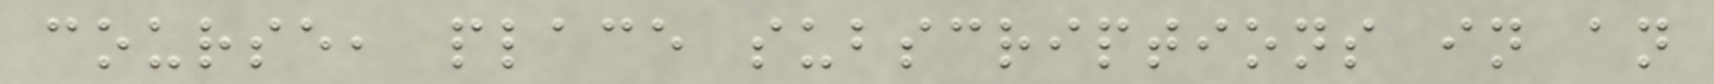course, place subscriptions in an
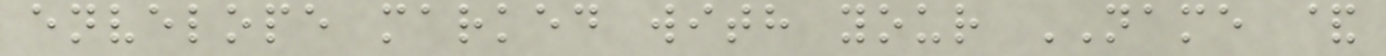envelope marked with your NAME &
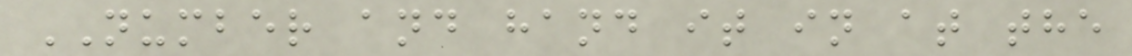NUMBER and hand it in at the
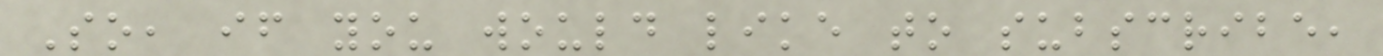So, if you would like to subscribe,
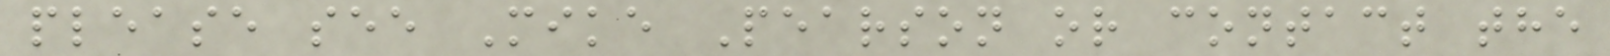please see Mike Pearson or contact the
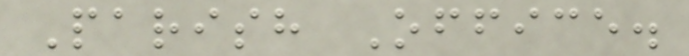Parish Office.
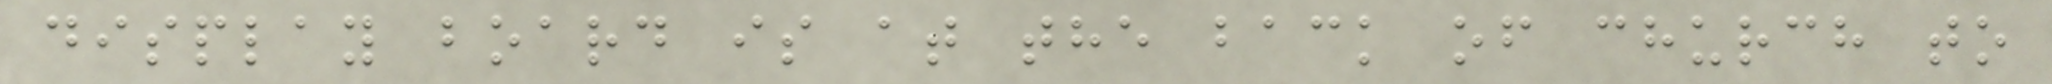display board is at the back of church to
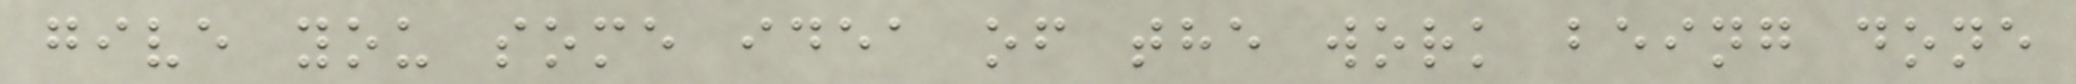give you some idea of the work being done
